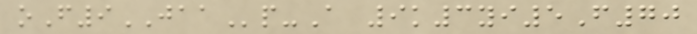oF9JAAp-A 9k3yi5F70
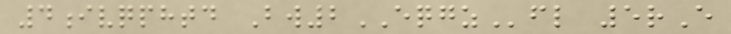4ivqphtd Bw2EQGZfl 5rE
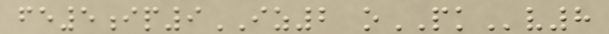fe5ip9IZ2 oPKv8
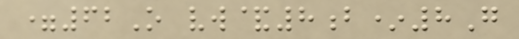=62O vw&8b*8G
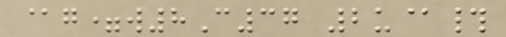@g=w8C37 2u@#
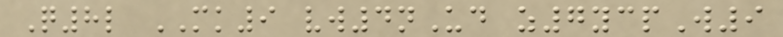Q8l MK9 vw4nUd z7ycpW9
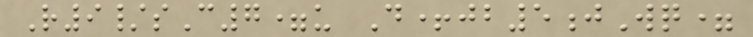R9/sC7=u D+jb5jWq=
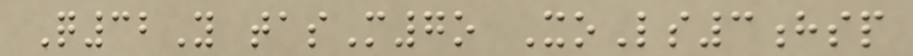Q32Y tasM7o XoLs3hsp
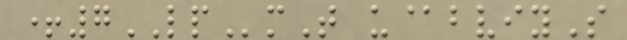+7LPmT u@bviyS
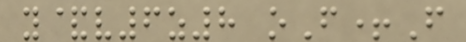y&v6z8 oF+F
